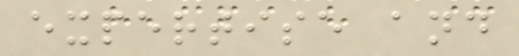expertise and
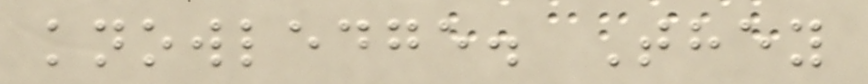knowledge. They
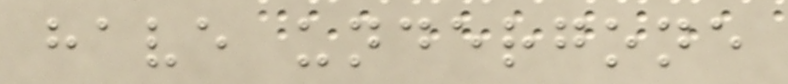have undergone
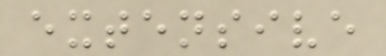extensive
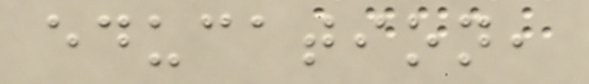education,
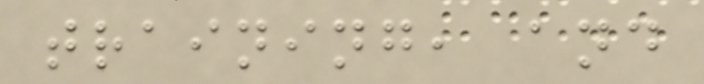training, and
